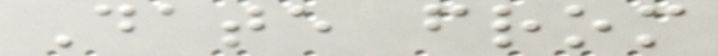Date from
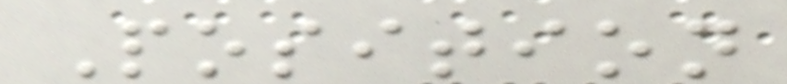Position
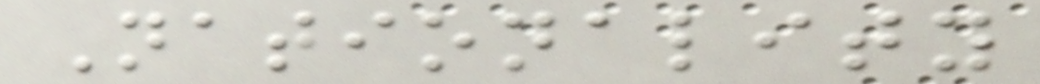Nationality
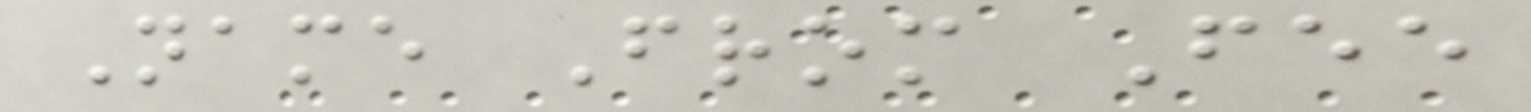Name From Fee
